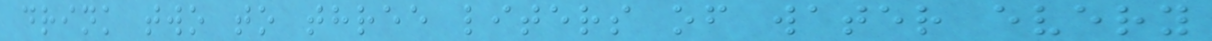drink two to three liters of water every
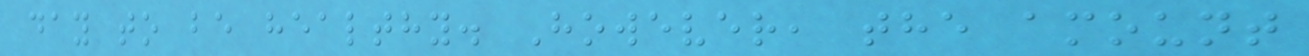day to be healthy. However, the amount
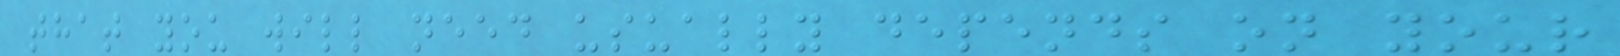that you will need usually depends on your
